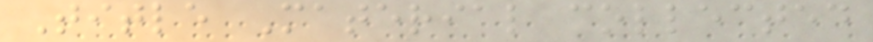Title Material collected
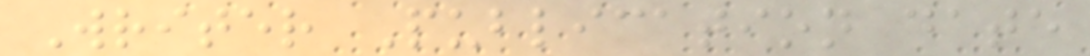Writer Publication date
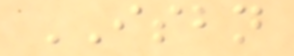ISBN
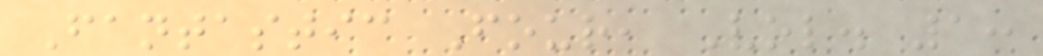Fantastic Four, Vol. 1:
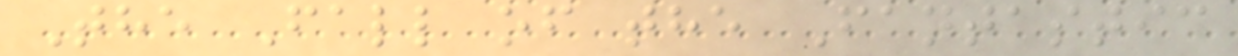The Fall of the Fantastic
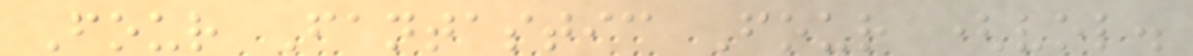Four Fantastic Four (vol.
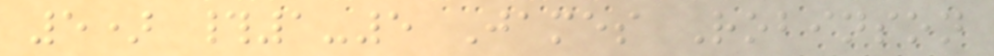5) #1-5 James Robinson
